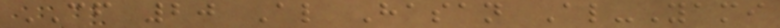CF 20 Al Hasan Al-Yami
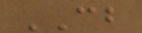CB
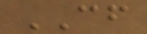CF
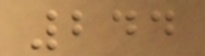244
